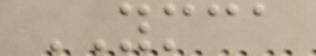YMCA
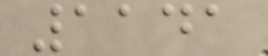1141
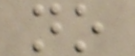no
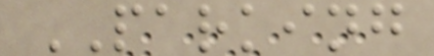PARKING
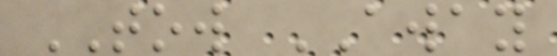TOW AWAY
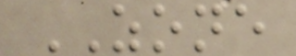ZONE
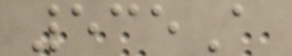535A
